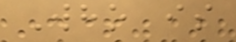Who is
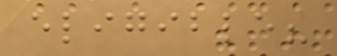eligible?
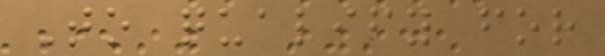To qualify for
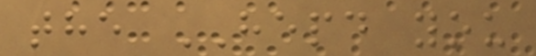the HEPD you
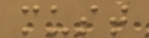must
